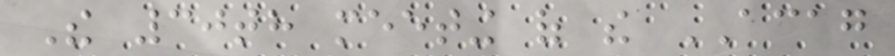The 30th meeting of the ACAG
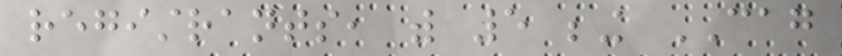registrants, with 5 being CAG
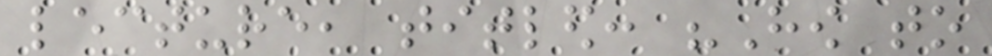lecture, titled: "How to
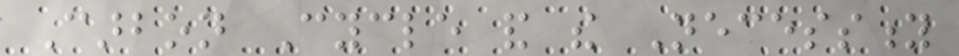Carbon Cycle and the Necessity
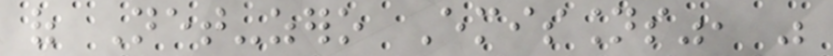of Net-zero Emissions", was
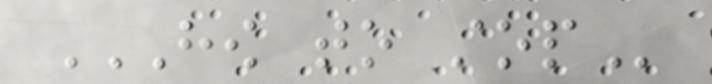HOW TO STOP
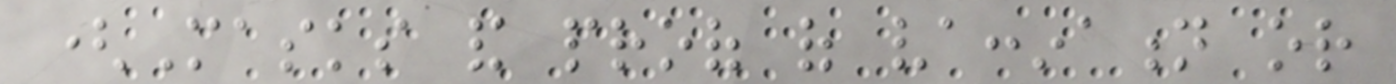(Masks and proof of vaccination or
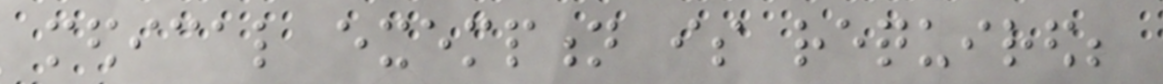medical exemption is required;
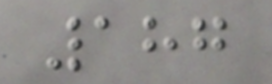187
